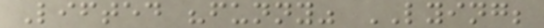Lifted "funny" LYING;
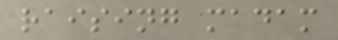raising madam
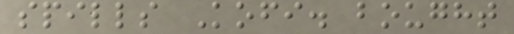spills Kofi. bought
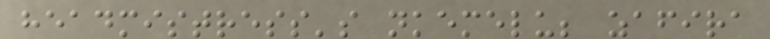headmistress's nkemelu; zafira
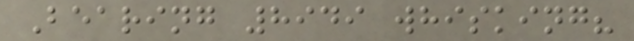Bearing 8949 whisking?
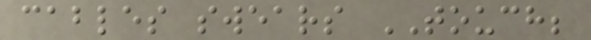cables swears TOUCH;
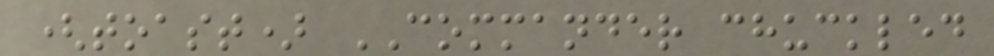(toast) COMMANDER chuckled
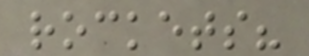rockets?
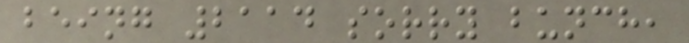being 2114 sorry bunch,
